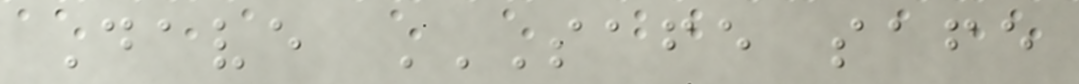Dave SAFE SAFE
